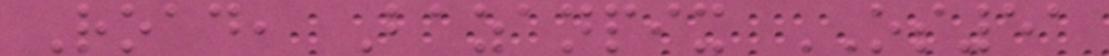Road, Bazanpix OS51
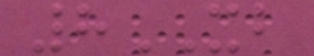8XB
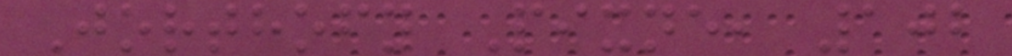Jorthofy Pixne, 102
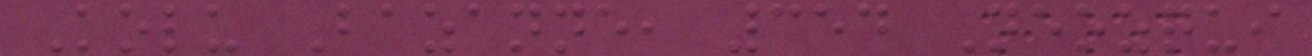Kolu Bazanne, 354 Neozqui
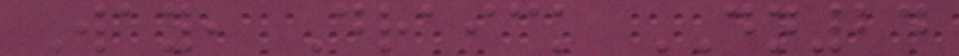Way, Draick DN24
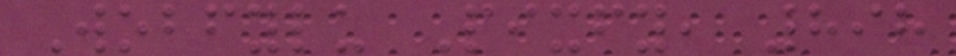Wobfylu Pixfy, 898
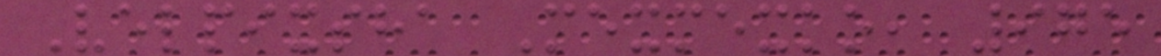Velpixsha Mexmexko, 975
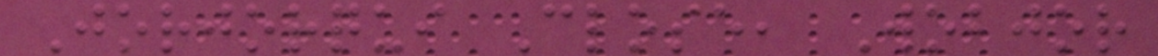Jorjorqui Close, Wobjor
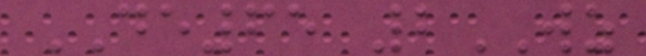DE65 2WZ
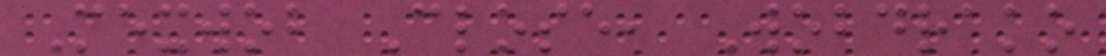Mexwob Close, Wobdrako
